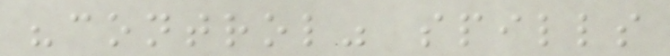"control" spills
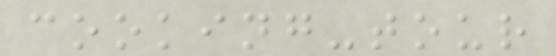cooking-tour
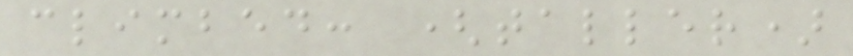climbed: (taller)
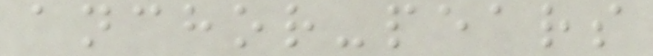anchor-pears
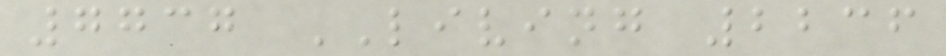7737 LIVING 2236
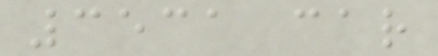3531 car
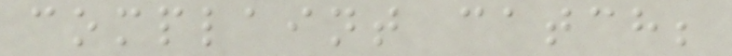complaint catch;
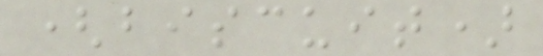(biscuit)
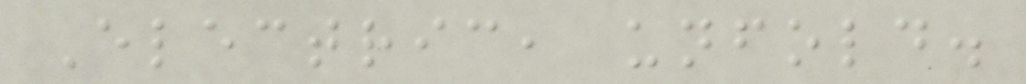Electric, unfold.
